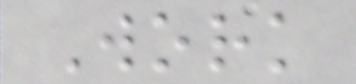Work
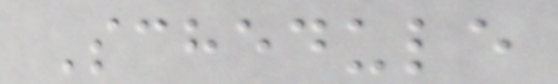Schedule
